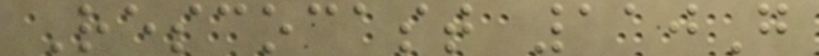Rescocast 110G
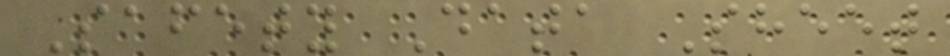Safety Data Sheet
